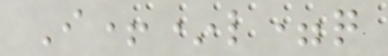I+*l=q
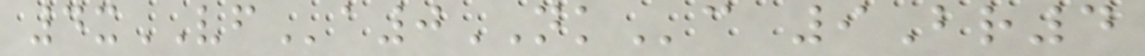4xVFa0NKc 9Br4
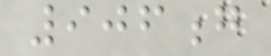906g
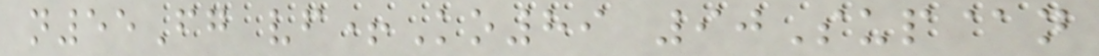n55Fg vf+Ko89 90Sup@n
